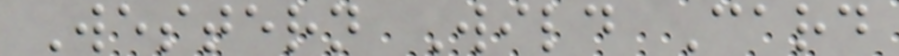Western Wild Card
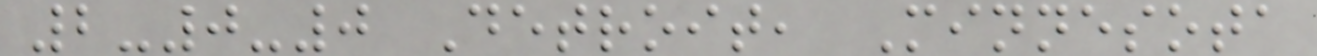2-0-0 Detroit, Minnesota
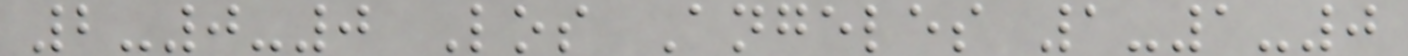2-0-0 Los Angeles 1-1-0
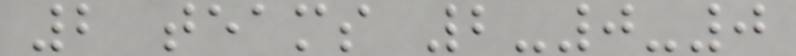2 teams 2-0-0
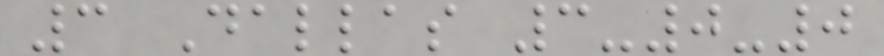3 Dallas 3-0-0
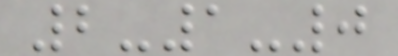2-1-0
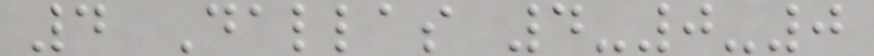4 Dallas 4-0-0
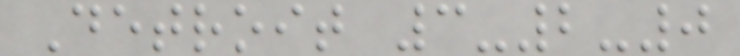Detroit 3-2-0
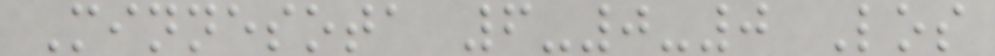Minnesota 6-0-0 Los
